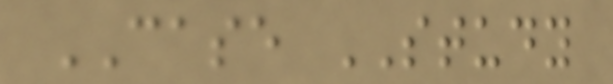CASE STUDY
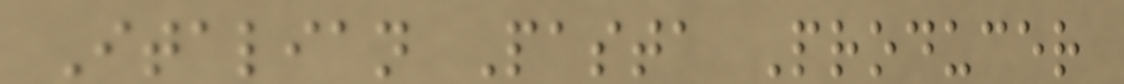Italian Pasta Producer
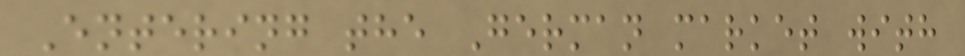Entering the German market with
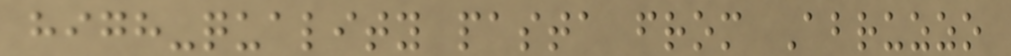high-quality pasta from Abruzzo
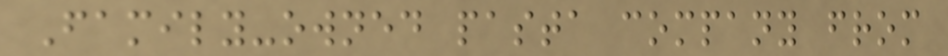Family-owned pasta company from
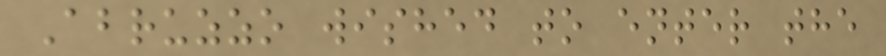Abruzzo wished to enter the
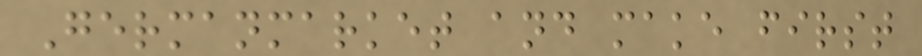Germanmarket and make first
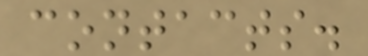contacts.
